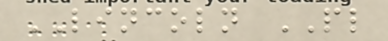LINCOLN PL
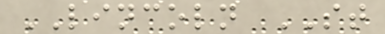LINCOLN ST
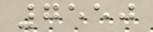7550
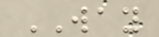WAY
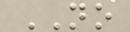NO
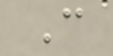C
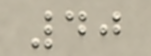40
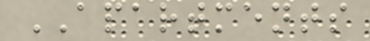APARTMENTS
